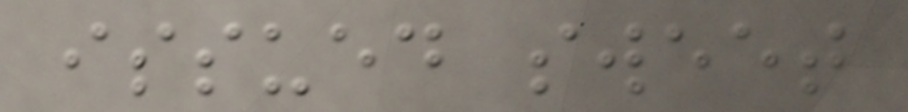issued sweet
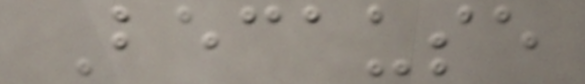Because
